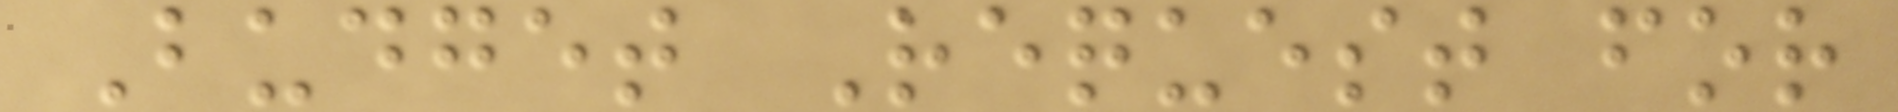Budget Request for
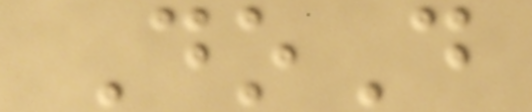DoD
